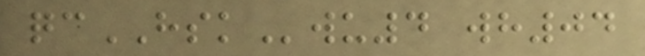qcHSKwu4 wh04
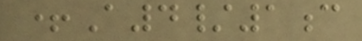+A4/1c
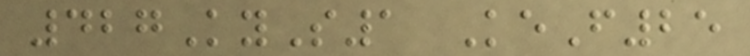427KyS1 KeF25
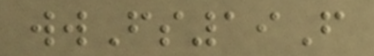wwFs19F
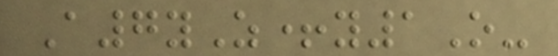A7yZ+y1O-
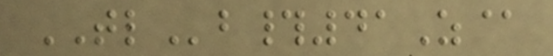TLb#41Z@
